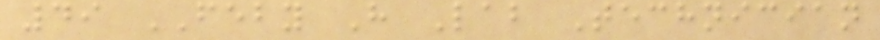49 FEBY H Lab Technician
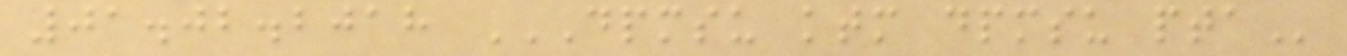01.02.2018 DPMSU KTM DPMSU PTA
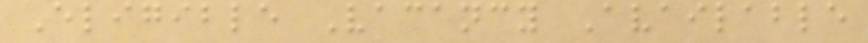Eligible Vacancy Available
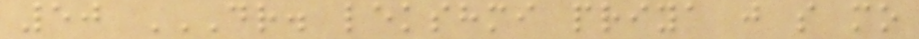50 DR. LEKSHMI PRIYA J S MO
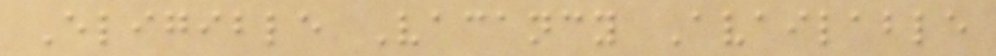Eligible Vacancy Available
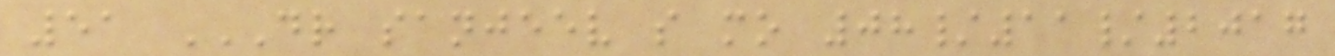51 DR SANJEEV S MO 08/11/2017
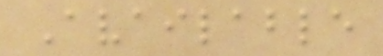Available
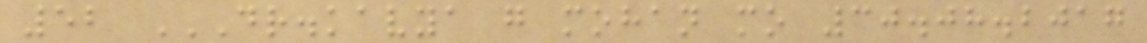52 DR.KAVYA G MOHAN MO 30.08.2017
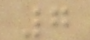7
